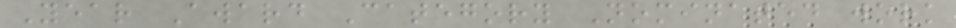Year Award Category Nominated work
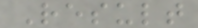Result
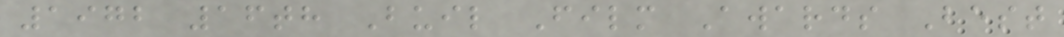1972 16th Buil Film Awards Best
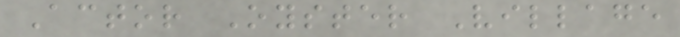Actor Oyster Village
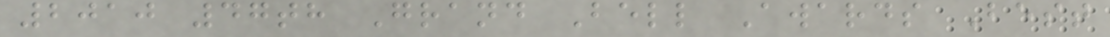2010 47th Grand Bell Awards Best
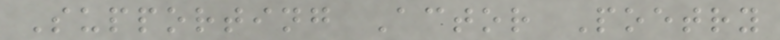Supporting Actor Poetry
